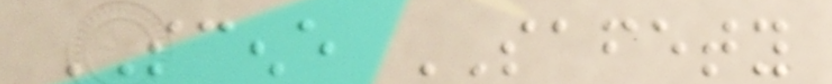SCENE SAFETY
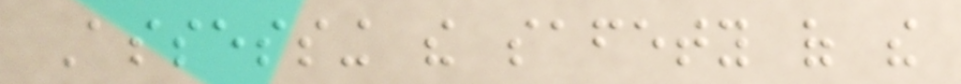Assessing the safety of the
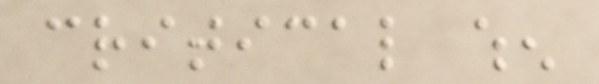critical when
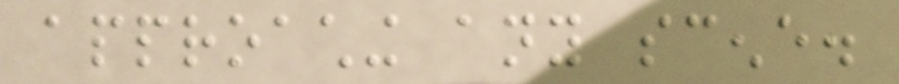approaching any scene.
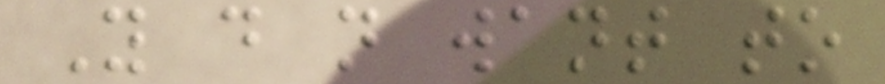You do not want to
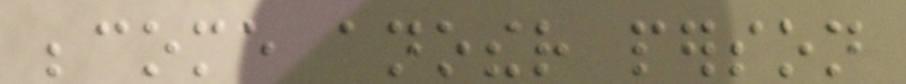become another person
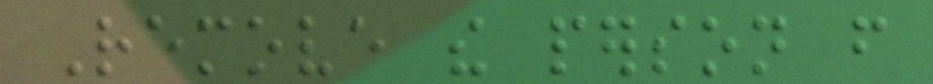Remove the person from
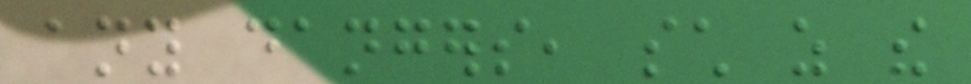any dangers, such as the
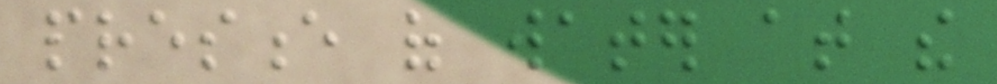presence of water at the
